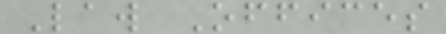Law Offices
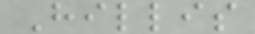Hillis
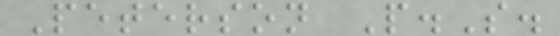Peterson P.S.
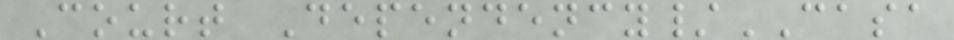Court Dependency/CASA
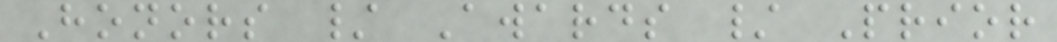Honors / Awards / Prior
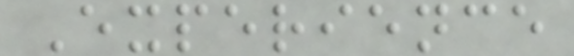Experience
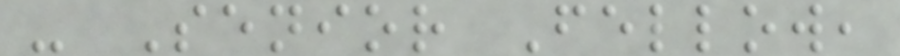- Senior Fellow,
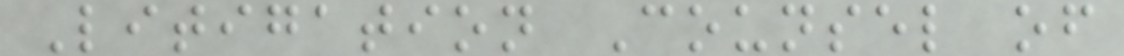Litigation Counsel of
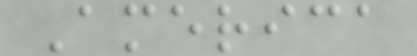America
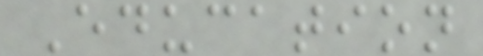Education
